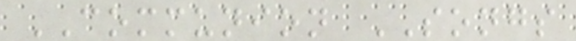COMMUNION SONGS
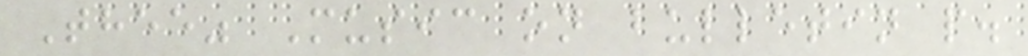Thee" Music on bulletin p.
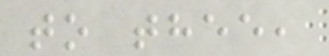to thee,
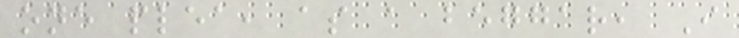one plea, as a beggar, I
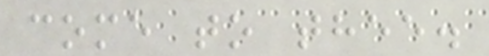come to thee.
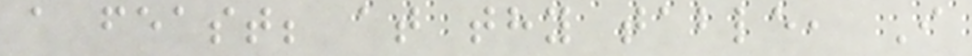a feast; at thy table, I
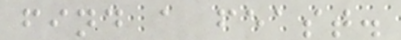find a feast.
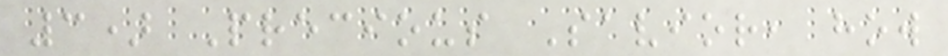3) Precious Savior, how
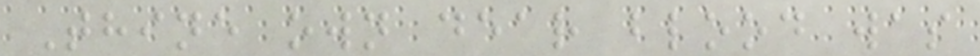Thine own dear blood was
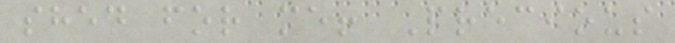shed for me! Precious
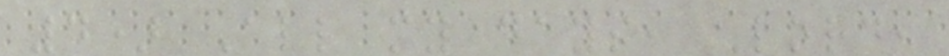4) All my days, Lord,
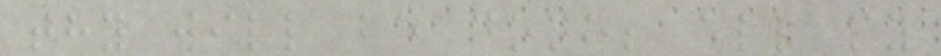thy will be done; all my
